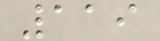119
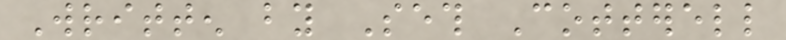Written by Seth Cotterell
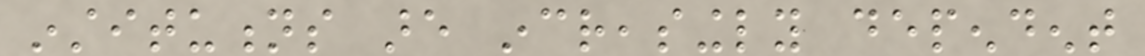institutions are increasingly dependent
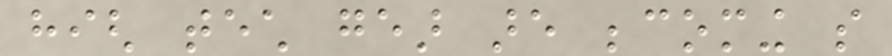high tech gear are becoming so
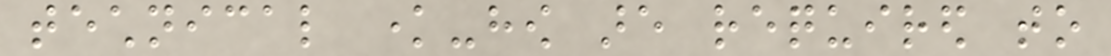technical know-how are required to
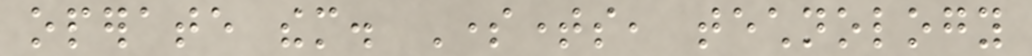operate them. Sometimes, technology
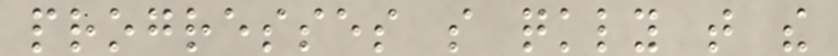progresses so quickly that the
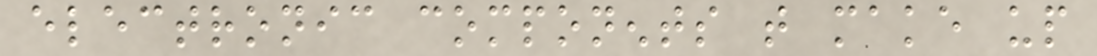electronic components that make up
